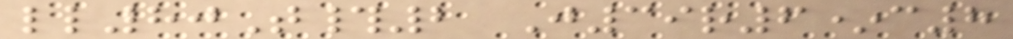ll80T#2 J39r6*c8
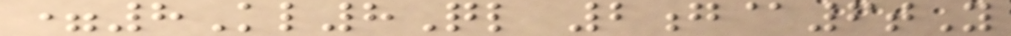=8Kl8Ql 2g@6tY
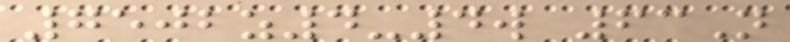7502z4-4w 63N
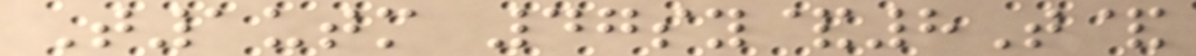T1utm 47sy&8T&
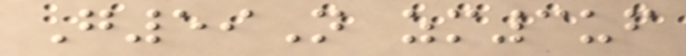G59N zm3uf
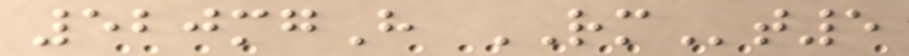520mgH RMt5
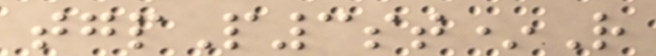tgpP3st*R
